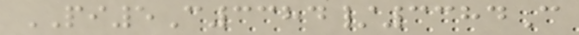PI5C3384/3384C
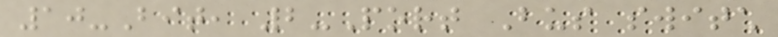10-Bit, 2-Port Bus switch
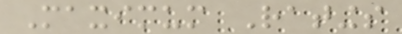Maximum Ratings
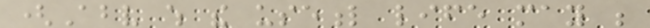(Above which the useful life may be
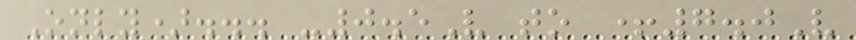Only)... -0.5V to +7.0V
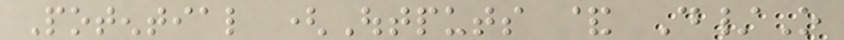Potential (Outputs & D/O
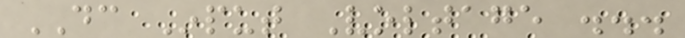DC Input Voltage ...
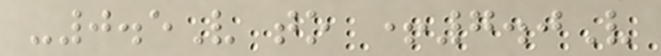-0.5V to +7.0V
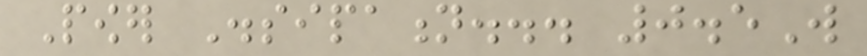Power Dissipation... 0.5W
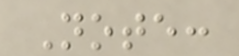Note:
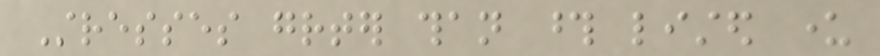Stresses greater than those listed under
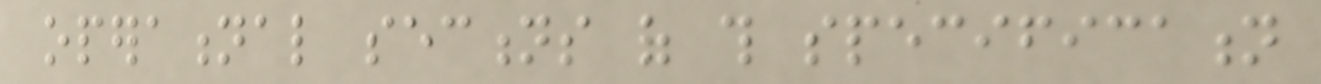operational sections of this specification
